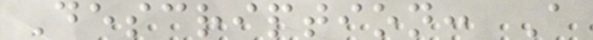Description: A
